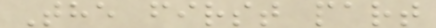The first part
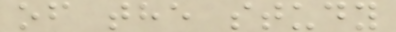of the study
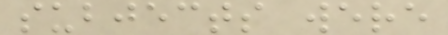subjects were
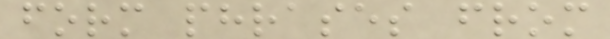form phrases from
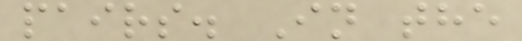pairs. In the
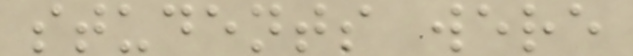students were
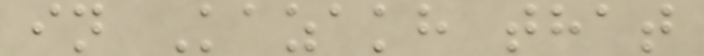in Kazakh that
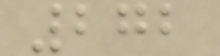272
